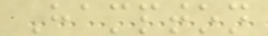Hampton
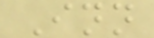Inn
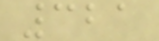321
